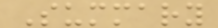Summary
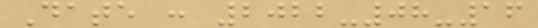Date : 2022-08-16
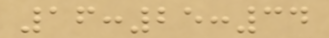16:25:34
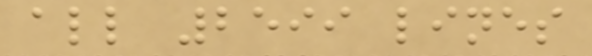all 2599 lines
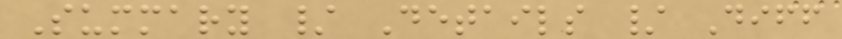Summary / Details / Diff
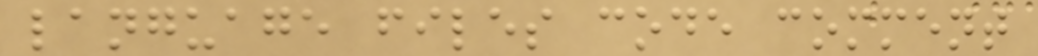language files code comment
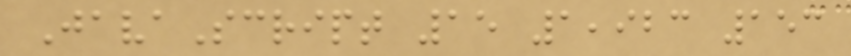JavaScript 15 1,923 153
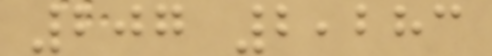207 2,283
